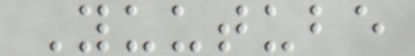Yuutube
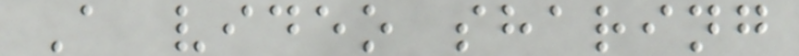A video sharing
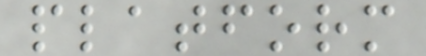platform
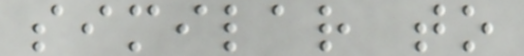similar to
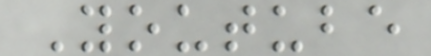Youtube
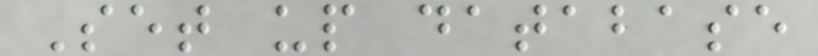Set up database
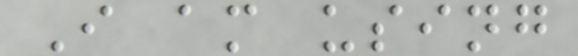I am using
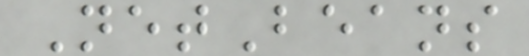NetBeans
